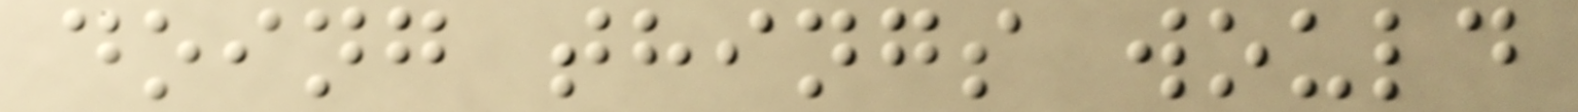doing things would
